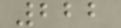222
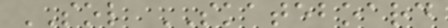SOL SKATEBOARD
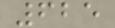625
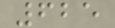625
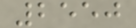2550
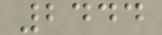2444
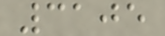3105
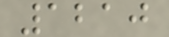1210
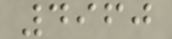4960
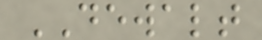DEWALT
